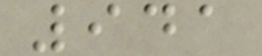941
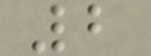2
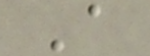A
